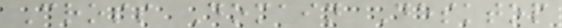Cross Domain Desktop
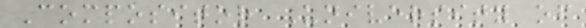Compositor University of
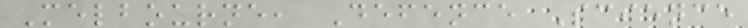Melbourne, Defence Science
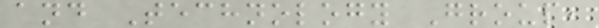and Technology Group,
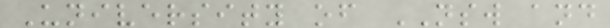University of NSW and
